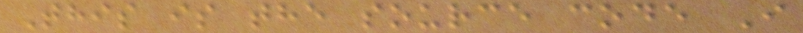This is the source code I
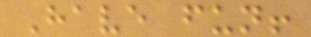Have fun!
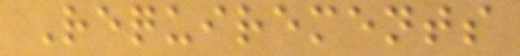Requirements
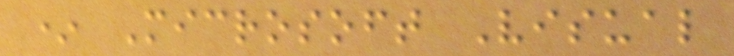* Microsoft Visual
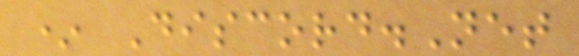* Discord.Net
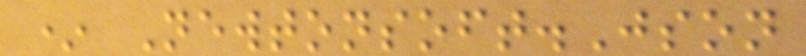* Newtonsoft.Json
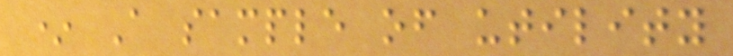* A sample of utility
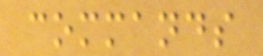commands
